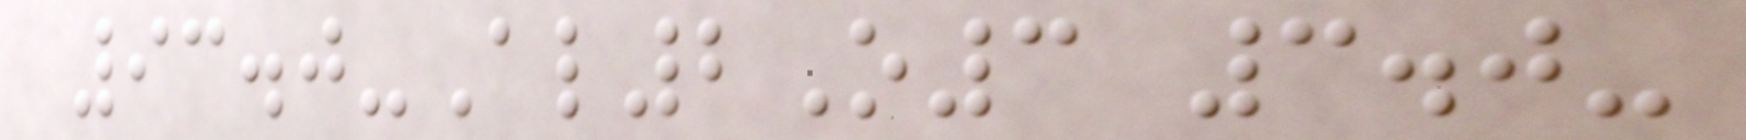93.0-Al2O3 3.0-
